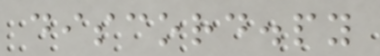discord.py
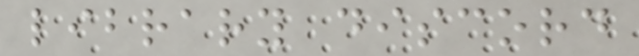library discord
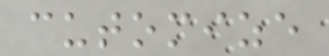cutomize
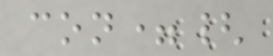con={
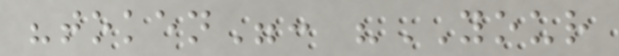"token": "YOUR
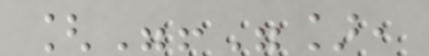["!"],
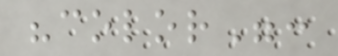"color":
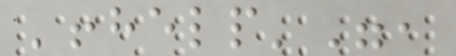'!help'",
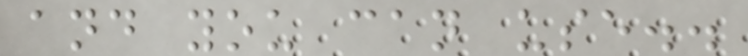and you can use..
